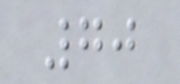70
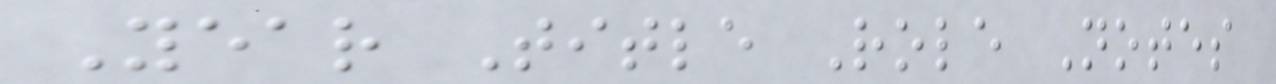Year Title Role Notes
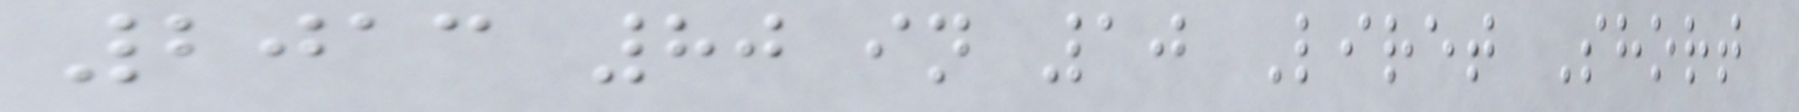2013 80 in 10 Liret Short
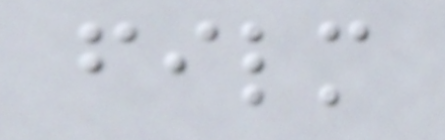film
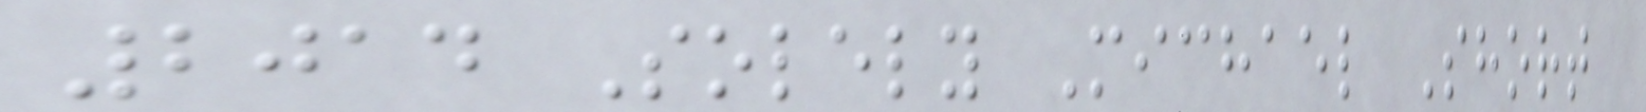2014 Solely Michael Short
